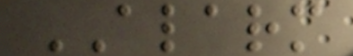ALARM
